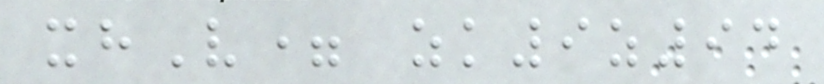xhV= zk9z94
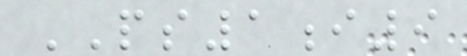PS1i9
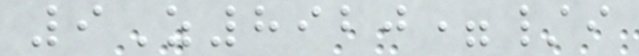9Z8920=/i
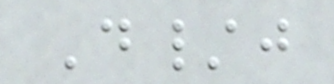D/j
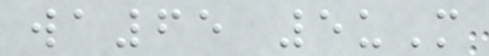wa65 5uM
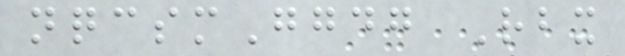nqcsmGgdg Rbx
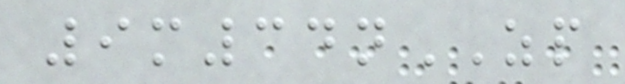9m34nZP
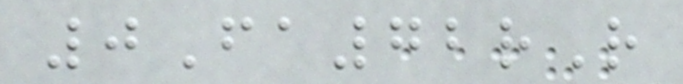0Fa72rR
